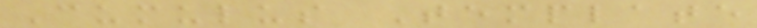Cumulus Template
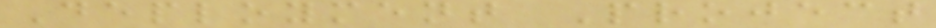Deployment Project
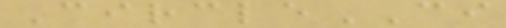CircleCI
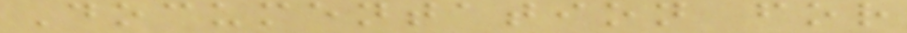Documentation for
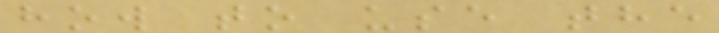how to use the
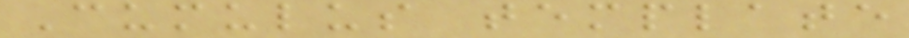Cumulus template
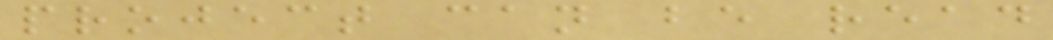project can be read
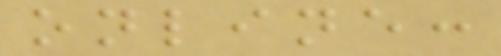online:
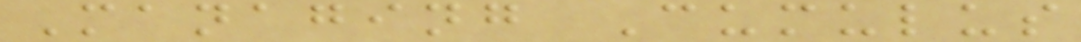Managing Cumulus
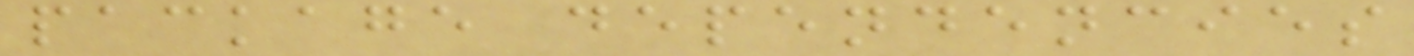package dependencies
